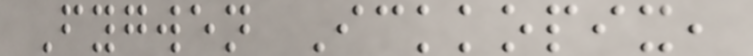Fygwen Ickkopix,
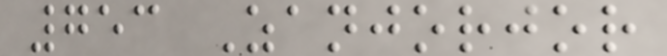753 Zanjorjor
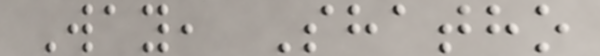Way, Shatho
